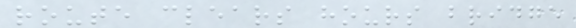route clears hours bridge
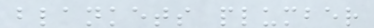blankets plumber
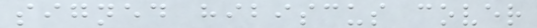signed hibiscus cover
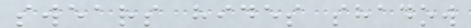swears hides shadow
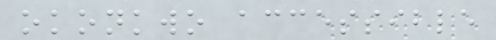okonkwo accessible
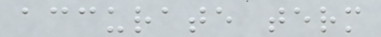accurate term
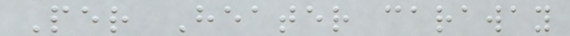Per Heater caraway
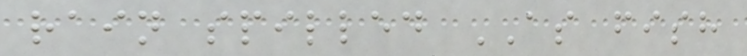rain spilled AS fish
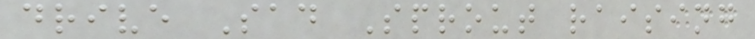drive Sad Sprout raising
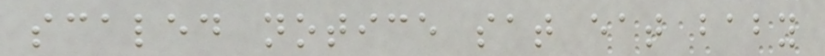scaled notice sat eat baby
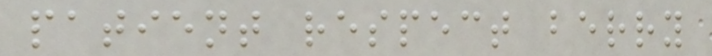patient respect berry
